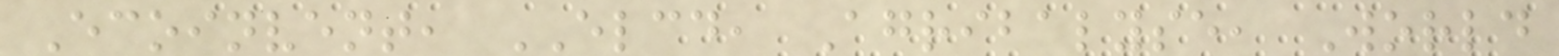Ecoinvent, ELCD, Agribalyse, World
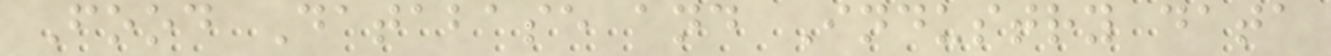Food Database and Industry data
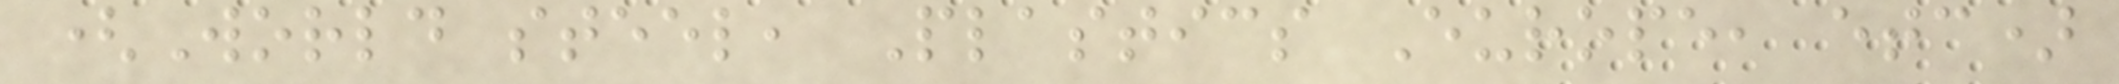(World steel, Plastics Europe, etc)
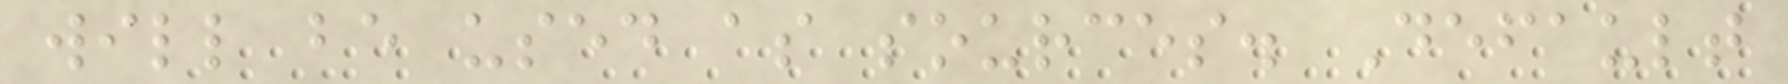will be used as sources. Default
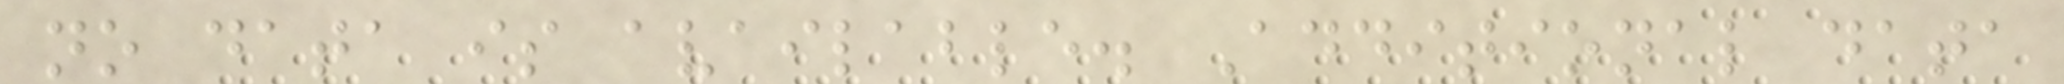no data is available. Additional data
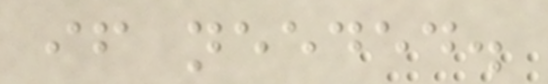if needed.
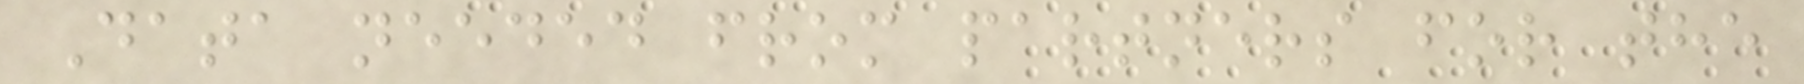Data needed from partners for the
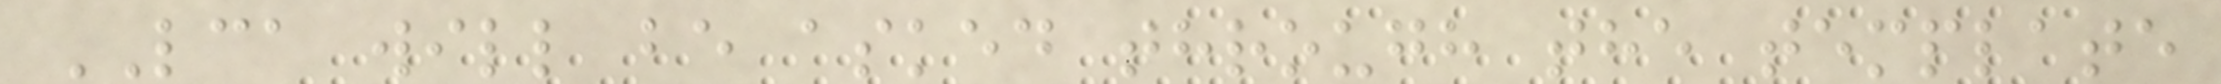LCA will be asked through the template
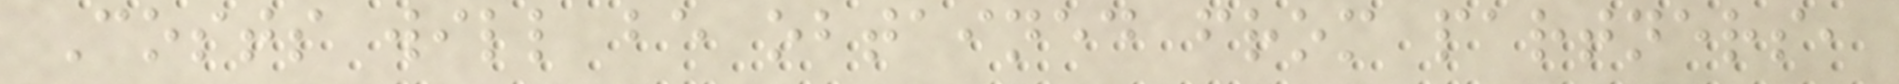Costs will be obtained from partners,
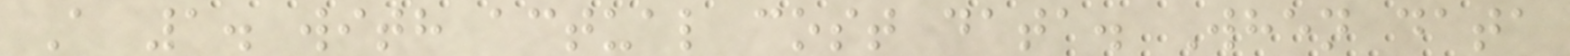A 1. with actual cost data. When data
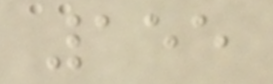155
